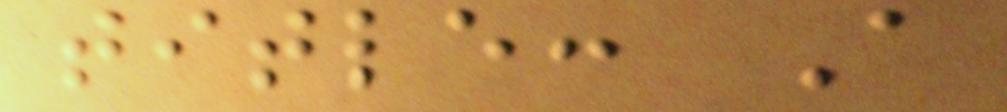title: A
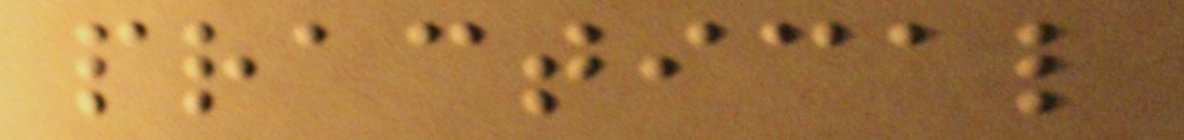practical
